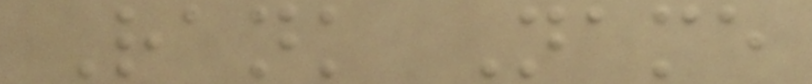Rank Name
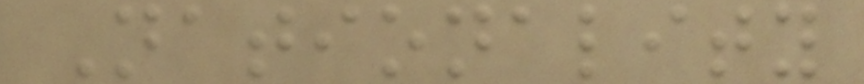Nationality
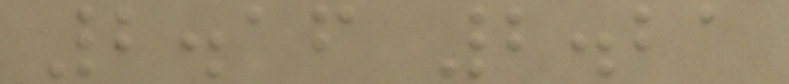2.16 2.21
